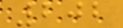202
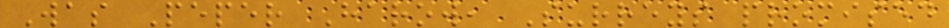Was Peper Harow, Surreys promised
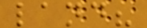land?
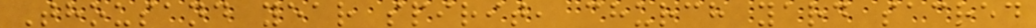Thousand year spirit, church yard sacred
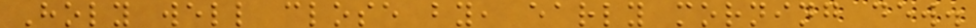Holy well close by, early morning dew.
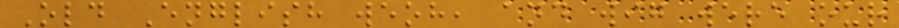Old English weoh, and wig were our
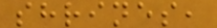shrines,
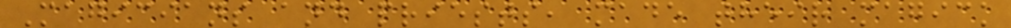Magicians and priests, made their magick
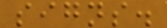signs.
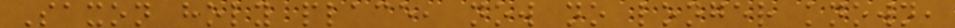Saxon holy place, now no longer known,
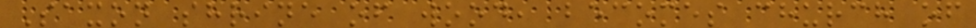Saxon shrine of wood, becomes church of
